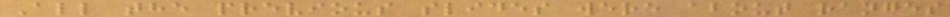All the previous slides were about ranges
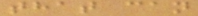that can
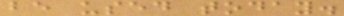be used today.
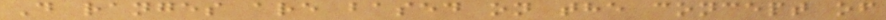D ranges are based on the concept of
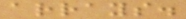arrays.
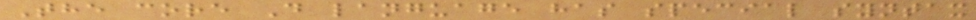The core D language has special syntax
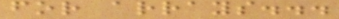for arrays...
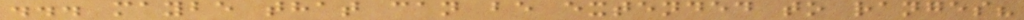... maybe that can be extended to ranges?
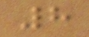8
